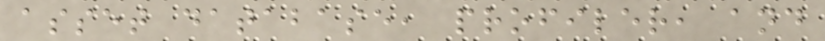asset database, profiler, and
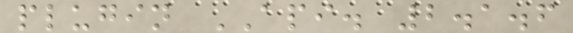plugin API. 2.1.6
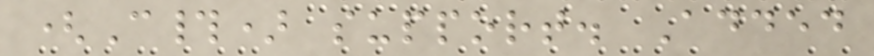(C#) support. Added
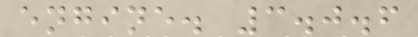engine. 3.0.6
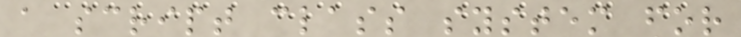a script class system for
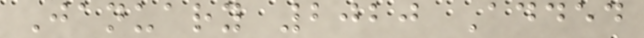January 2020 Added
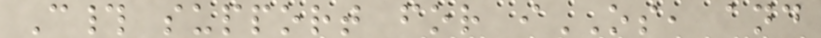C# support for iOS, and
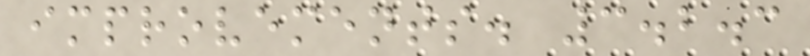improvements. 3.2.3
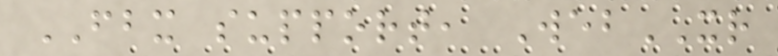FBX support, WebXR
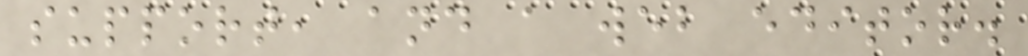support, and a web editor.
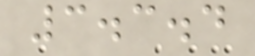3.3.4
